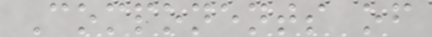Components of
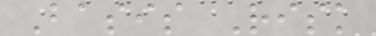Basis Risk
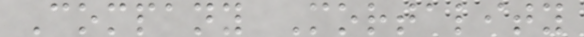Company Mortality
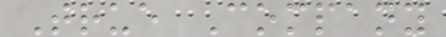True Company
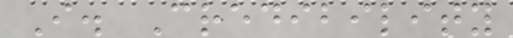I. Credibility
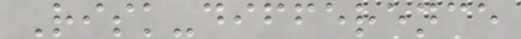Risk-difference
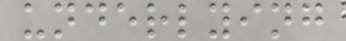underlying
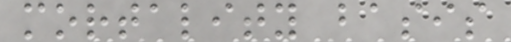mortality basis
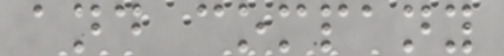and company
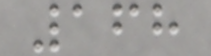168
